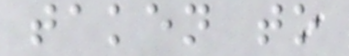taken to
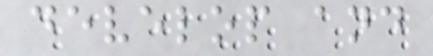develop and
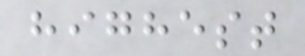highest
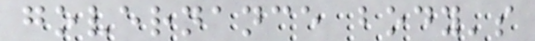governance body's
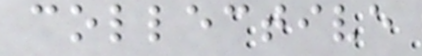collective
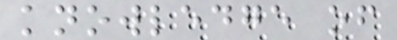knowledge of
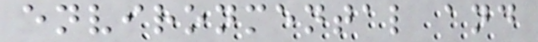environmental and
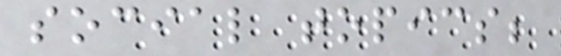social topics;
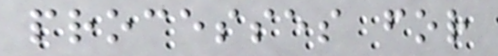processes for
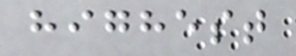highest
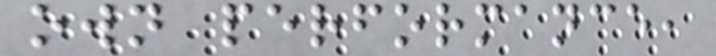own performance,
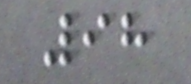98
